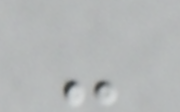-
